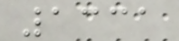1331
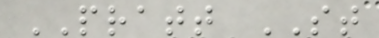PRATT ST
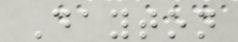Dayton
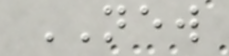NEW
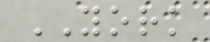YORK
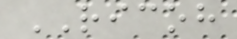RICOH
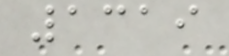1319
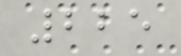225
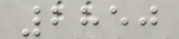2850
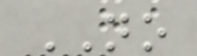NO
